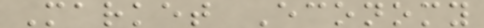Market Economy
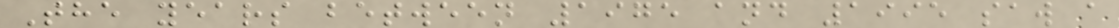The years between 1975 and 1995 saw a
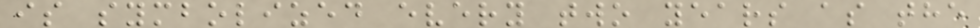is symbolized every two years as the
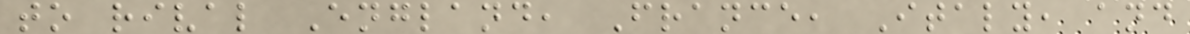to rival England, France, Italy, and
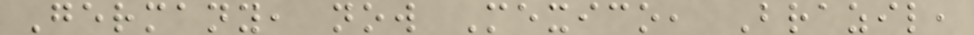Germany, now Mexico, Brazil,
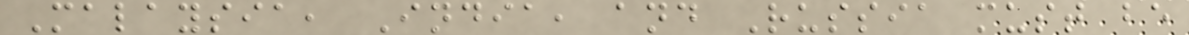Malaysia, India, and Russia must be
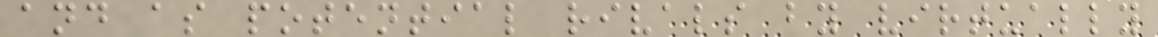and as potential rivals by virtually
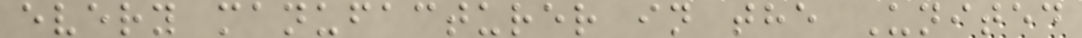every manufacturer in the United
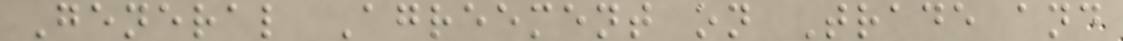General Agreement on Trade and
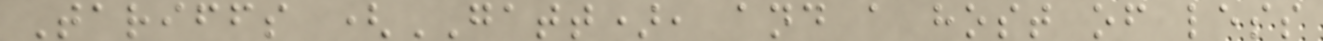Tariffs (GATT), and a host of less
